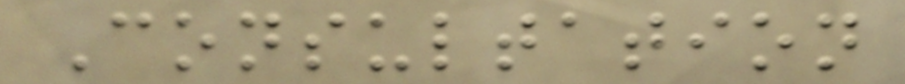Consultation
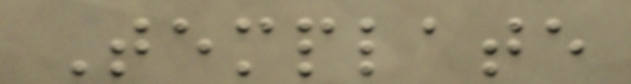Template
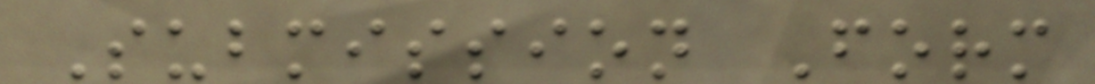Submission Form
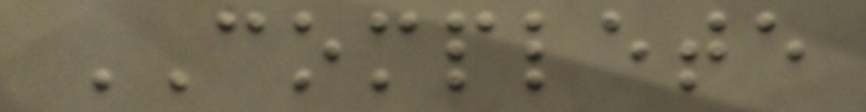COMPLETE
